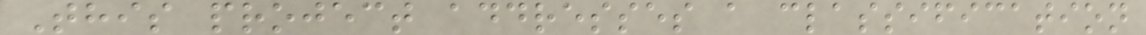This project addresses a classification
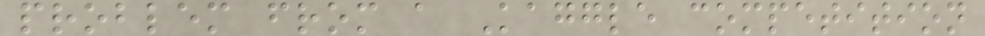problem from a Kaggle competition
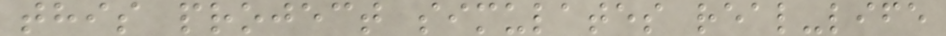this project simulates real-life
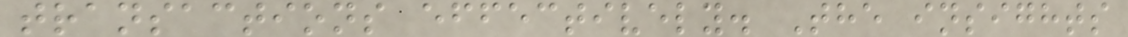transactions effectively. The insights
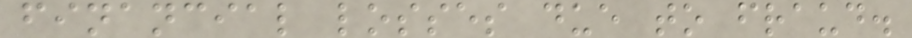financial losses due to fraud.
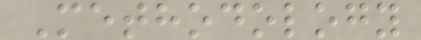Methodology
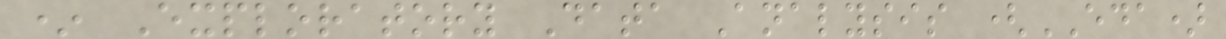* Exploratory Data Analysis (EDA)
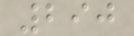290
